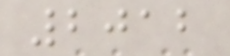2012
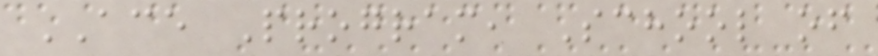ACE Program, School of
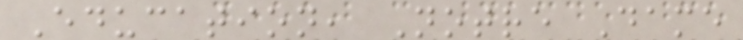Education, Notre Dame
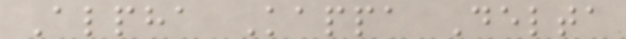Alpha Kappa Delta
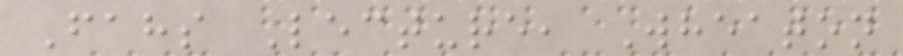Fahs Lecture, Wheaton
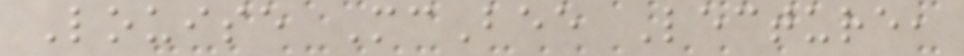Louise McBee Lecture,
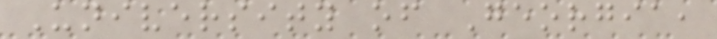University of Georgia,
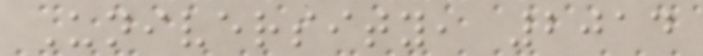University, 2014
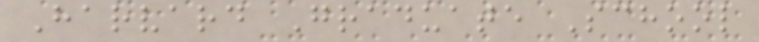Harvard Graduate School
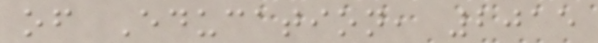of Education, 2015
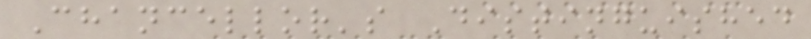Chancellor's Distinguished
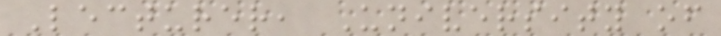Lecturer, University of
